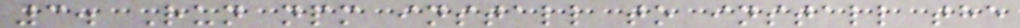3. Run npm install to install the
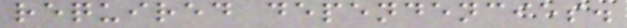required dependencies.
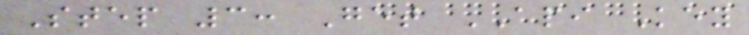Step 3: Get API Key
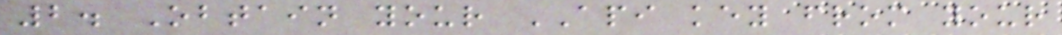2. Obtain your API key from your
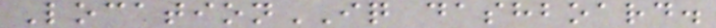LocationIQ dashboard.
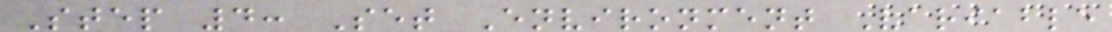Step 4: Set Environment Variable
